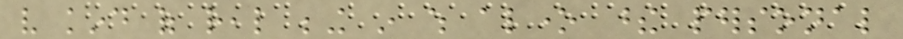very kind of real being in which alone these personal
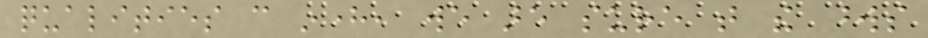qualities can inhere, we are sure that the words
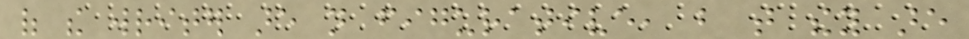of the writer are not figurative, but that they are
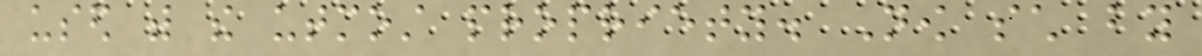used with the utmost propriety. Now such by
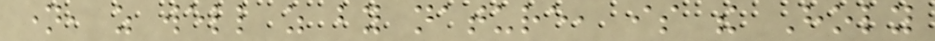name, as well as by nature, is the Holy
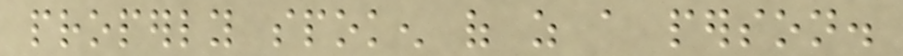properly spoken of as a person.
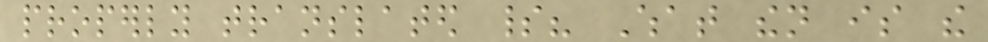properly translated spirit? What then is the
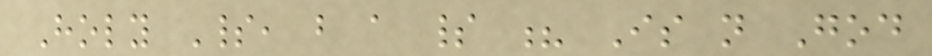Holy Spirit, but a spirit ? Is not God
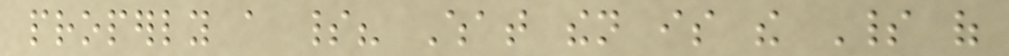properly a spirit? What then is the Spirit of
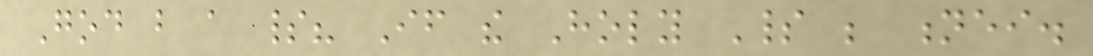God but a spirit? If the Holy Spirit be nei.
